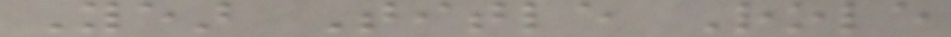Year Title Role
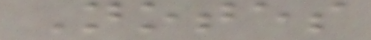Notes
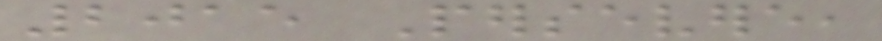2015 Persevere,
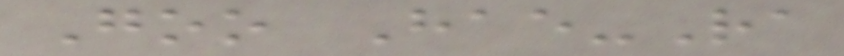Goo Hae-Ra
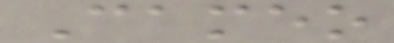Cameo
